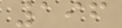196
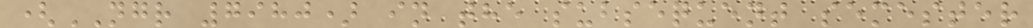(NGR 7980) in the subsequent semester
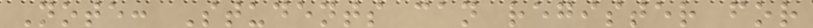Note: Students can register for
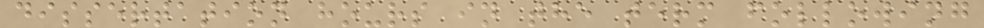dissertation hours in the term following
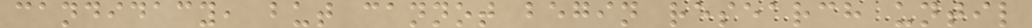candidacy, but cannot begin research until
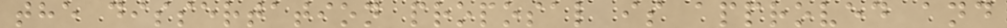the dissertation proposal is approved and
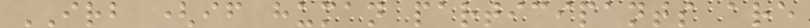IRB (if human participants are
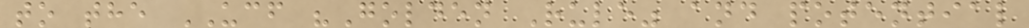to the UCF "Golden Rule" and potential
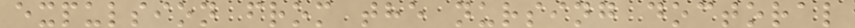expulsion from the nursing doctoral
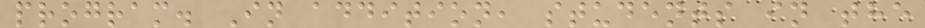program. In addition, students in the
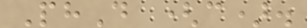PhD (c).
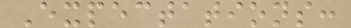Expectations:
